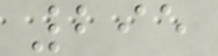295
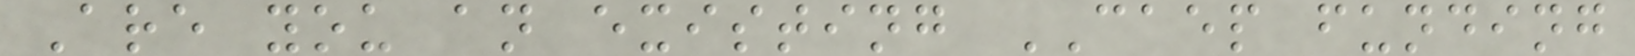Are you an existing CAEP funding
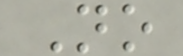No
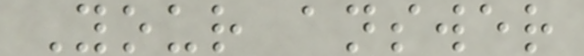Your answer
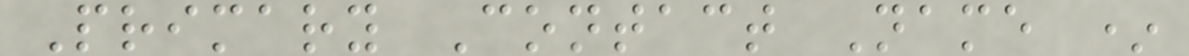Primary Contact Name *
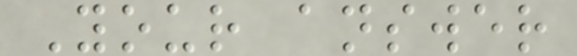Your answer
